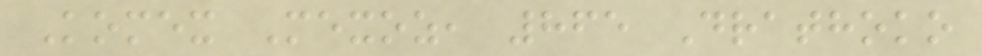Komex Mexoz, 865 Drathoko
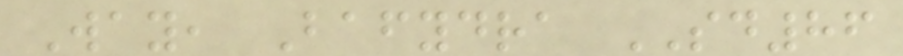Way, Bafydra SD86
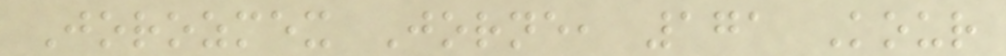Jorozmex Jorne, 171 Kour
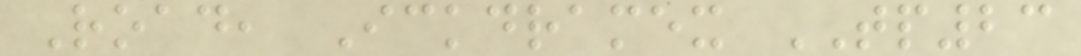Road, Ickdramex TP23
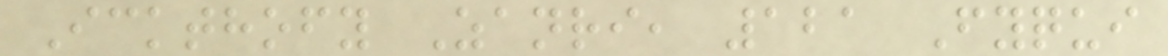Ickthofy Zanri, 121 Fyqui
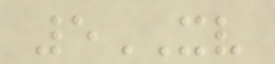5XV
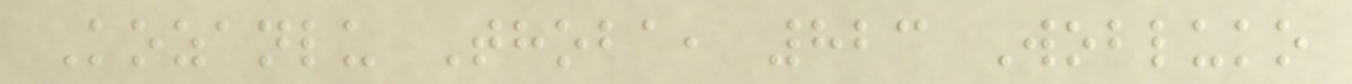Kozanlu Thoba, 823 Wobluko
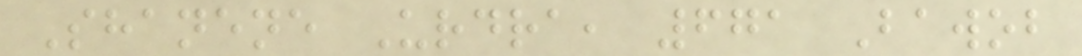Shanene Urdra, 671 Bawob
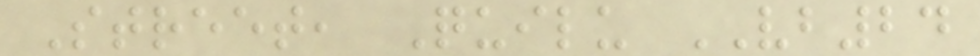Street, Quilu VB24
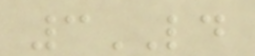3LD
